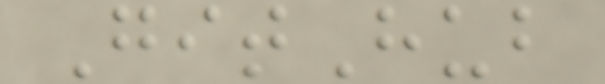GitHub
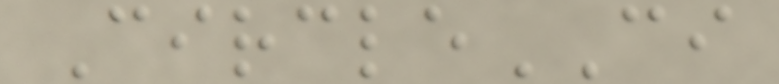CircleCI
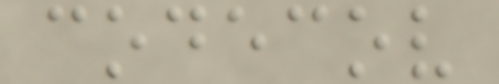codecov
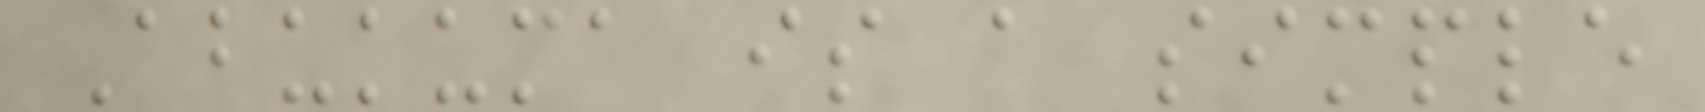Abukuma is a simple
